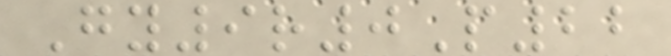Gy9r0P22
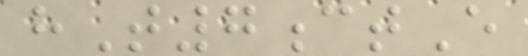hT7ctE
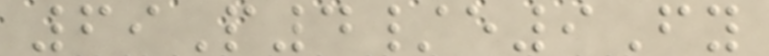69P4/e9Fy
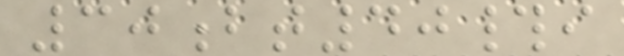30bt40#i
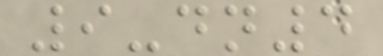9-dn4
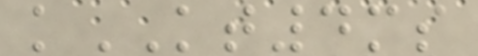kKT4ms
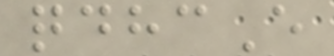qdhcE
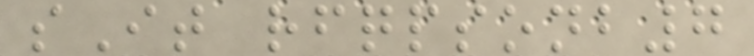sIt rfqpsonb7
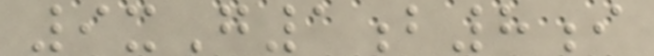9xG1b8i
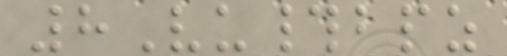8Vu#bpz
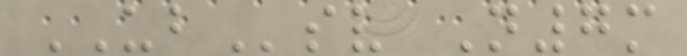UBsv N7m
